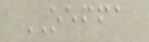OEFFA
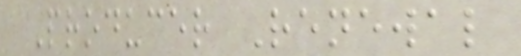Producer Renewal
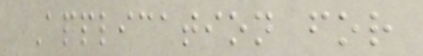Application for
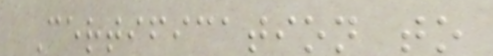Certification to
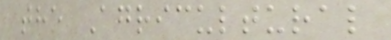the Agricultural
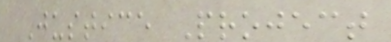Justice Project
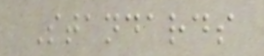Standards
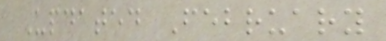Updated February
